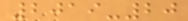2019-20
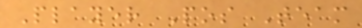Player Pos Team
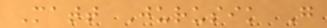Matt Jurusik G
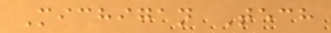Michigan Tech
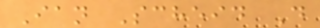Ian Scheid D
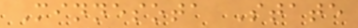Minnesota State
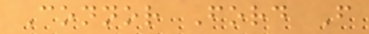Connor Ford F
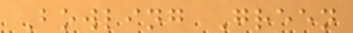Bowling Green
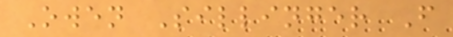Owen Sillinger F
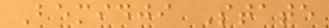Bemidji State
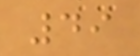49
